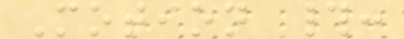Motion #:
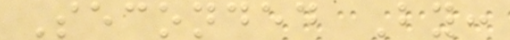Seconded By:
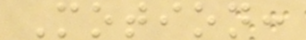Motion:
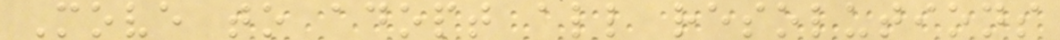Move to adopt all resolutions
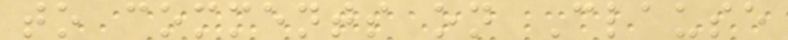to comments on Clause
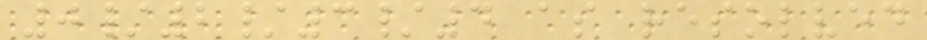0/2/3/4 as resolved
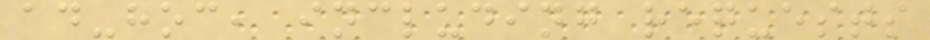ad-hoc, including requests
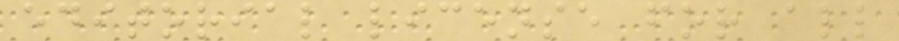editorial license for all
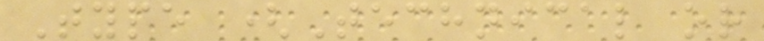Type (Technical or
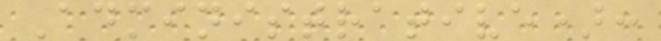Administrative):
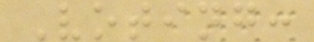Voting:
